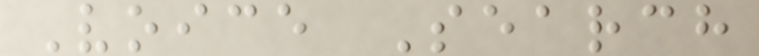Voice Search
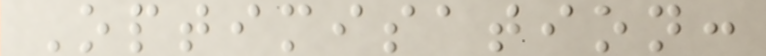Optimisation:
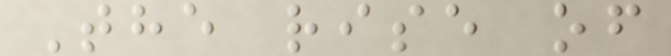The rise of
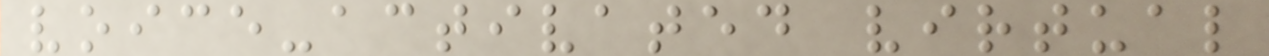voice-activated virtual
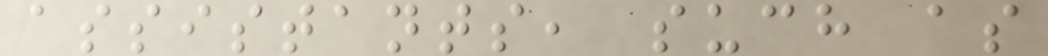assistants, such as
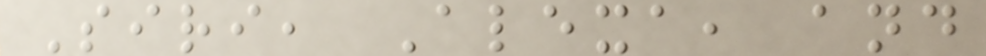Siri, Alexa, and
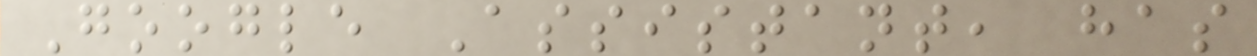Google Assistant, has
